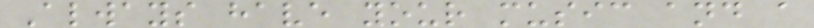Always have your music and a
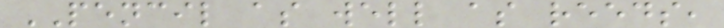PENCIL as well as reeds,
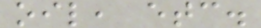oil, etc.
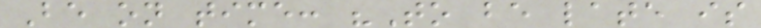Be on time: "To be late is
